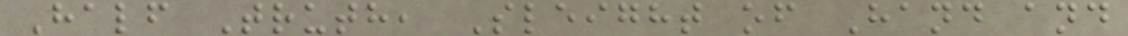Half Truth, Sleight of Hand and
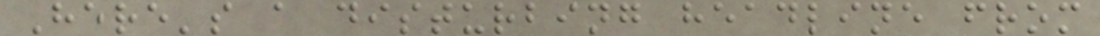Here's a disturbing headline from
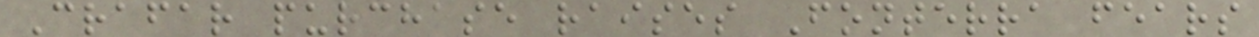Crafar purchase raises Fonterra fears
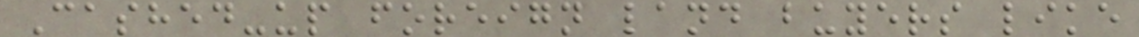Cashed-up foreign land buyers like
